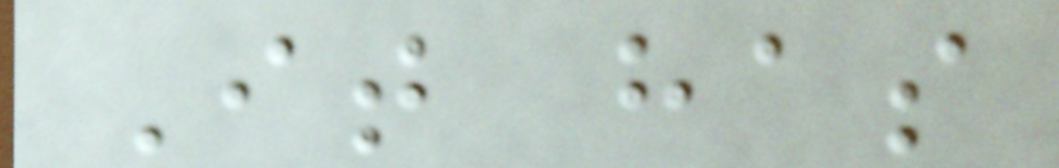It has
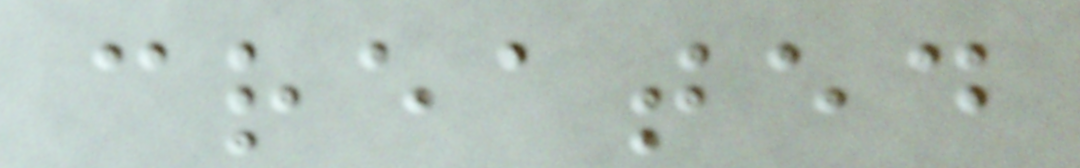created
